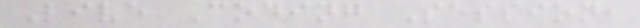Live Coding Session,
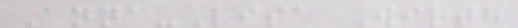Anna-Lisa Wirth
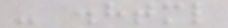- .html
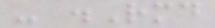- .Rmd
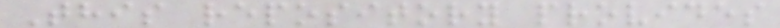This repository provides
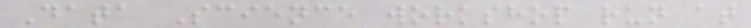Data Science workshop run at
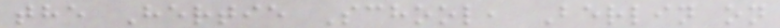the Hertie School, Berlin on
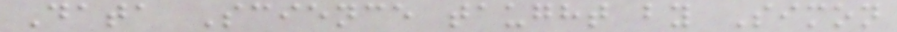Data Science taught by Simon
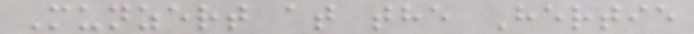Munzert at the Hertie
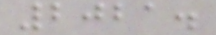2021.
